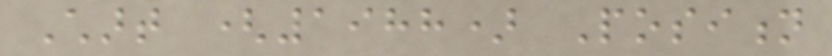Chart (1988) Position
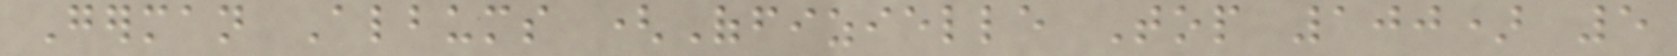German Albums (Offizielle Top 100) 5
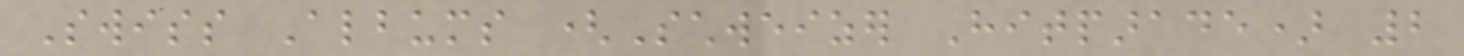Swiss Albums (Schweizer Hitparade) 2
